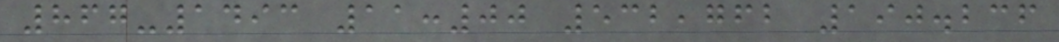867-1493 11:00 532,762 190.236
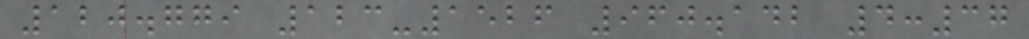120.779 123-1526 960.142 4:37
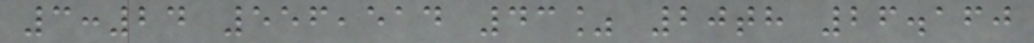3:24 556,514 43% 20th 26.160
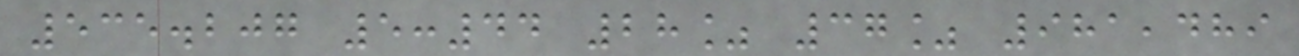535.207 5:44 28% 37% 981,489
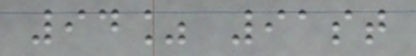94% 91st
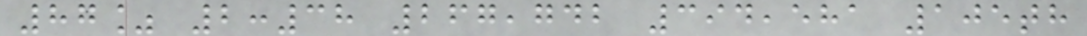87% 2:38 267,742 394,581 105th
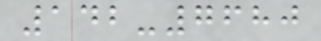142-7680
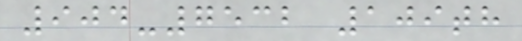904-7532 109th
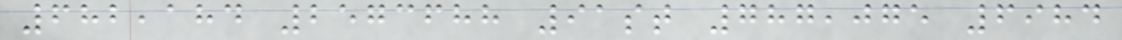682,184 2573688 91st 787,075 6984
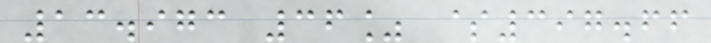13.973 36% $397.66
